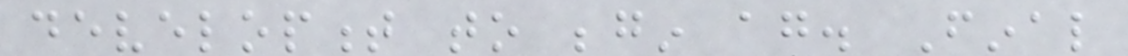development to begin again. Final
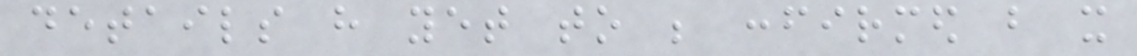details have yet to be confirmed but it
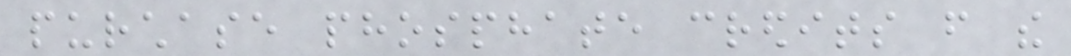purchase phosphate credits from the
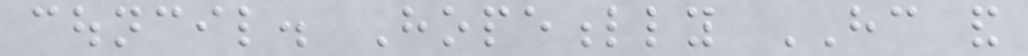council. Hopefully HC and
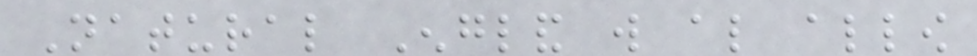Natural England will also allow
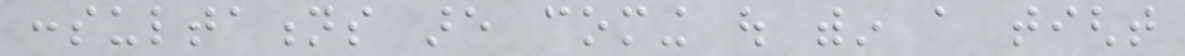consultations are coming out within a tight
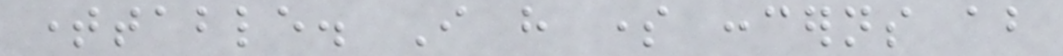timetable. I have some concerns about
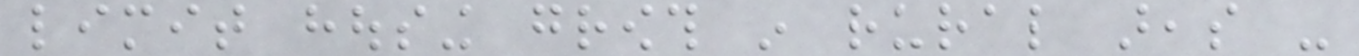limit housing growth in rural areas -
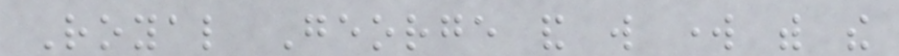Royal George and will work with the
